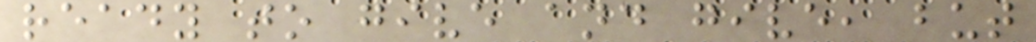ready to give and give, but
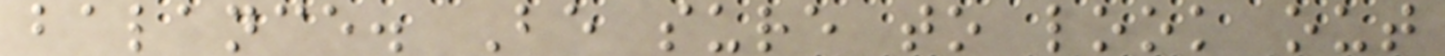balance. Be sure to look out
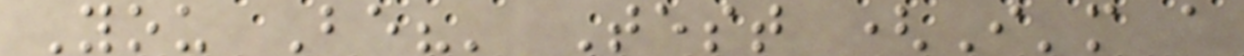You Be?' Test (I'm a
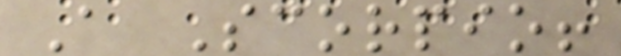A Scorpio!
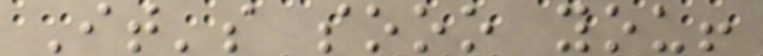It's sooo you!
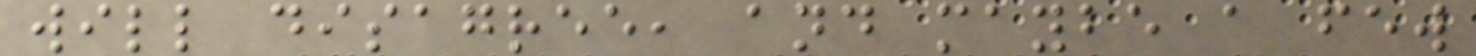will disagree, and maybe a few
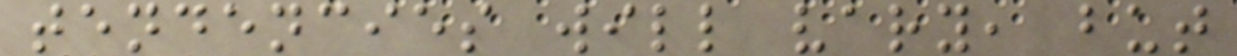tendencies will vary, but
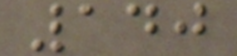140
